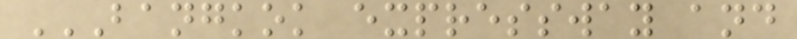BANGKOK EXPRESSWAY AND
